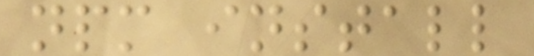npm install
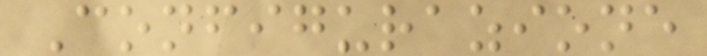Configurazione
